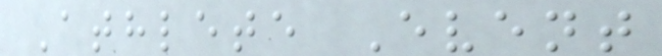Athlete Event
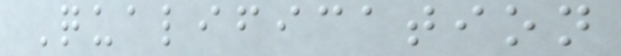Qualification
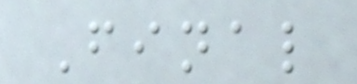Final
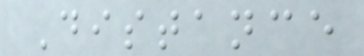Distance
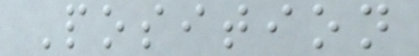Position
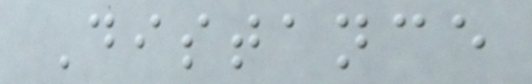Distance
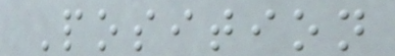Position
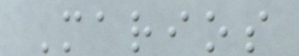Marios
